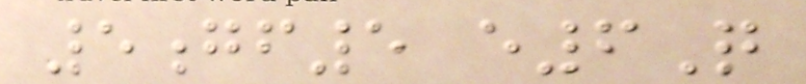5gf5 e6Q
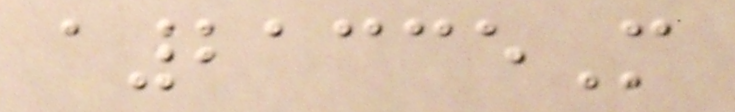a21335M
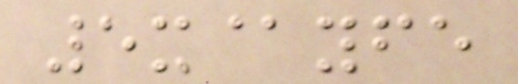5x@yfe
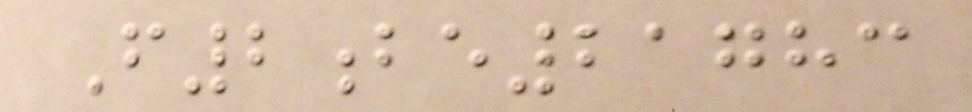F2be21783
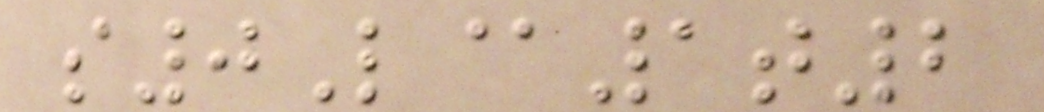s0L@1t2
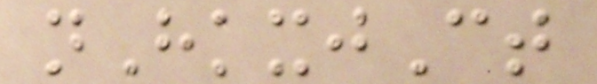nHkxjCt
